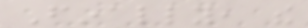Finally, the
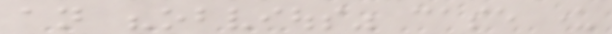an "obvious" case under
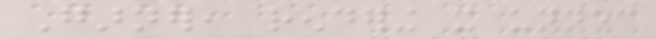Garner, rendering it unnecessary
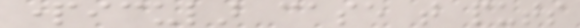particular case that puts
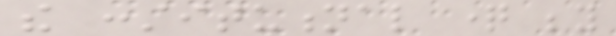the constitutional question beyond
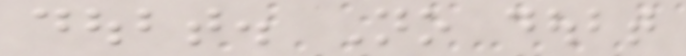doubt. No doubt
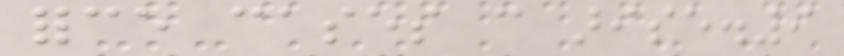force cases can arise.9
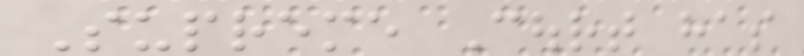Supreme Court has
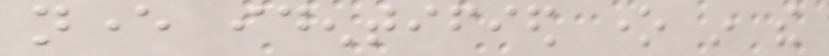never identified one in the
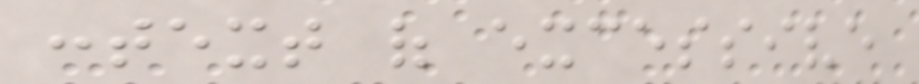context of excessive
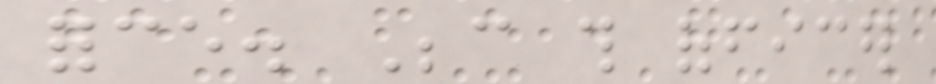force. Because this officer
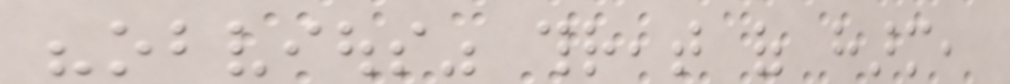"obvious" threat of harm,
